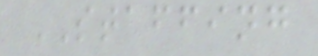STAFFING
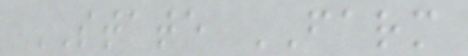STATE FARM
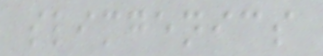slimgenics
